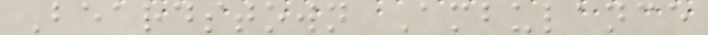Beardstown Ambulance
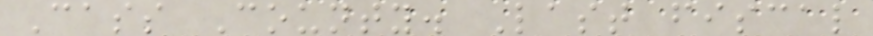Cass County. Last fiscal
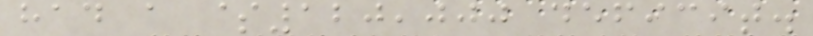had a $120,000 deficit.
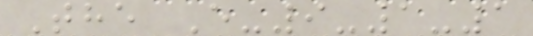The E-9-1-1
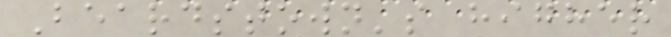Beardstown's higher
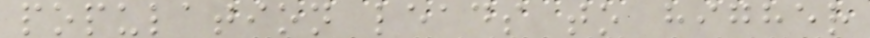population leads to higher
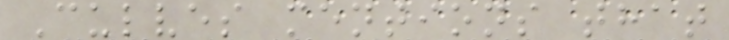Culves mentions that
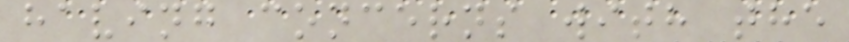having concerns with the
